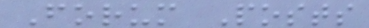Forum Posts
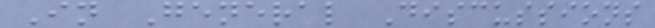In General Discussions
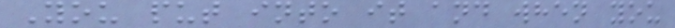You put into it and when you
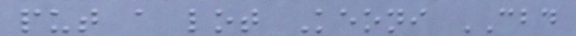put a lot Keoni CBD
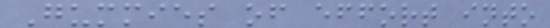Gummies of effort into
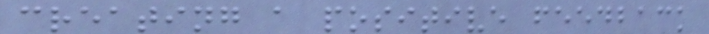creating a positive feedback
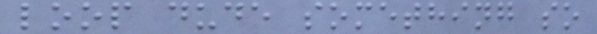loop dude something so
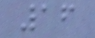16
